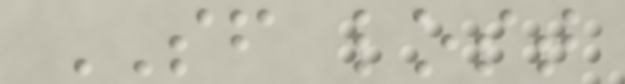SF lost
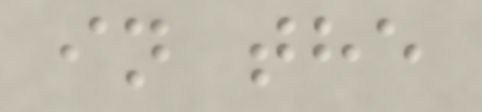in the
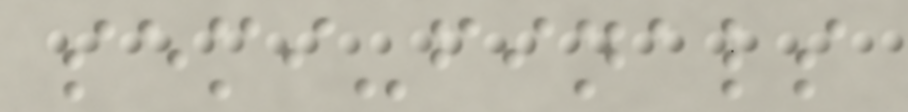semi-finals
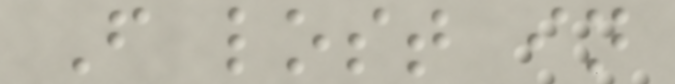F lost in
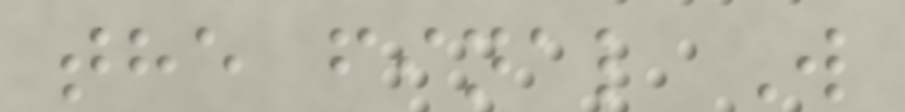the final W
